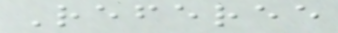Referee
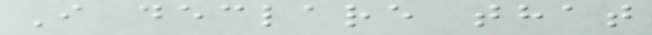I declare that
